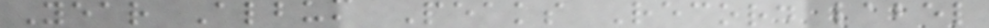Year Album Peaks Record label
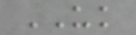UK
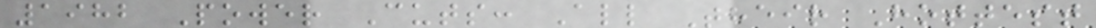1982 Power Cuts: All Their Hottest
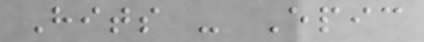Hits - Epic
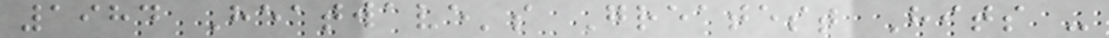1984 Heatwave's Greatest Hits -
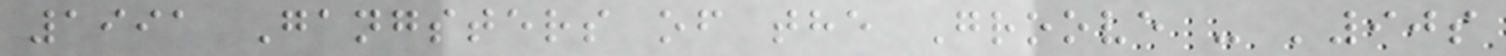1991 Gangsters of the Groove - '90s
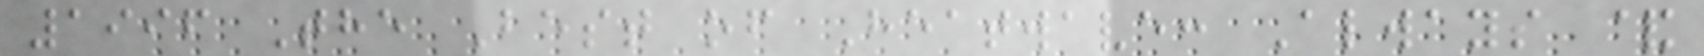1996 The Best of Heatwave: Always &
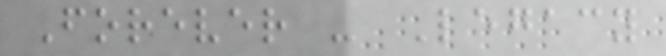Forever - Legacy
